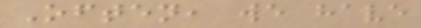Often, we have
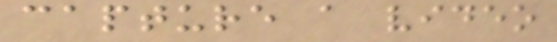capture a video
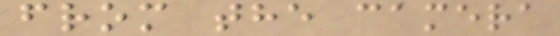from the camera
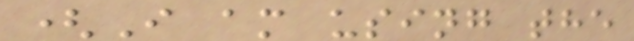(I am using the
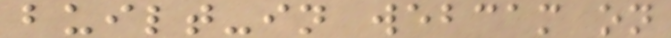built-in webcam on
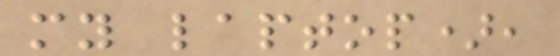my laptop),
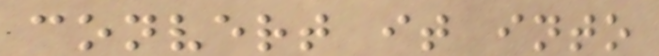convert it into
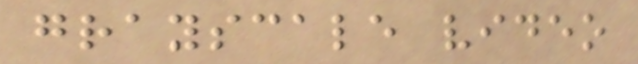grayscale video
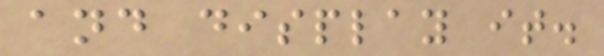and display it.
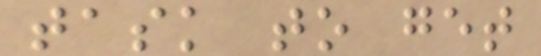task to get
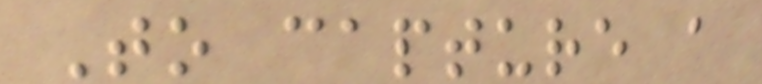To capture a
